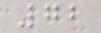72
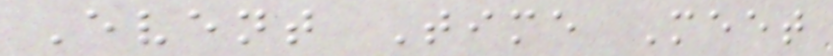Event Time Meet
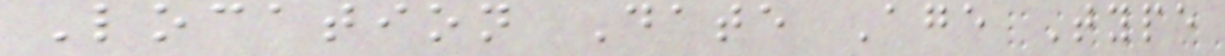Location Date Age Type
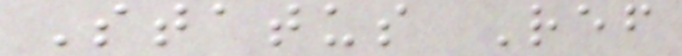Status Ref
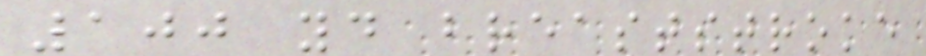100 yd breaststroke
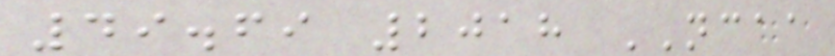49.69 2018 NCAA
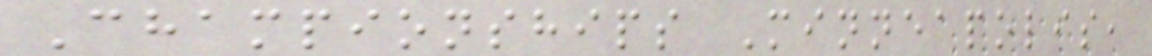Championships Minneapolis,
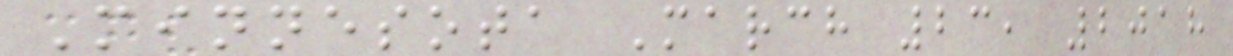Minnesota March 23, 2018
